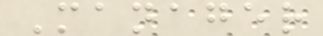Manager
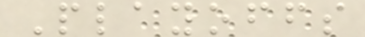Playoffs
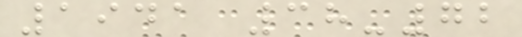1941 38-72
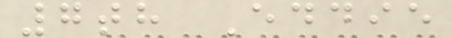7th Eddie
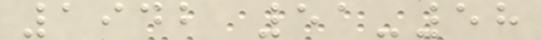1942 51-58
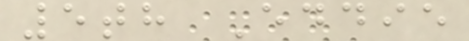5th Eddie
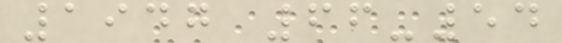1947 66-54
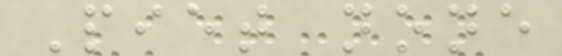Piet none
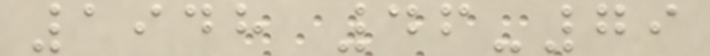1948 46-79
